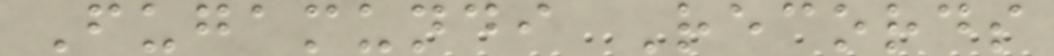Fugamundi Records
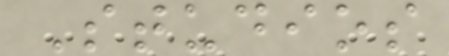Studios
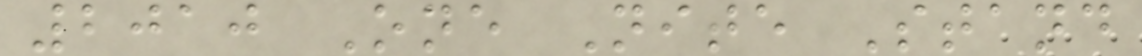2010 One Nite Stand
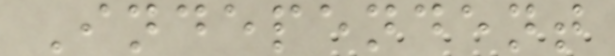Independent
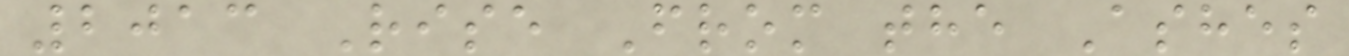2013 Rise From the Ashes
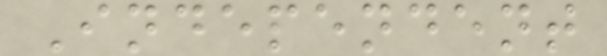Independent
